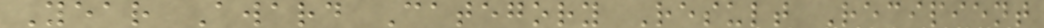Year Award Category Result Recipient
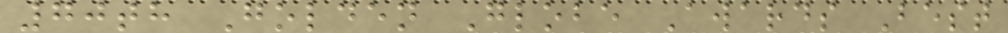70th Golden Globe Awards Best
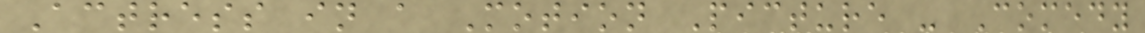Actress in a Motion Picture - Comedy
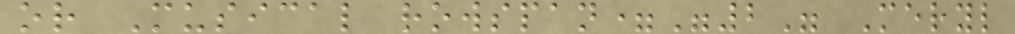or Musical rowspan="2" Meryl
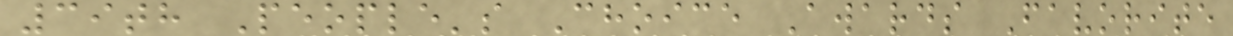39th People's Choice Awards Favorite
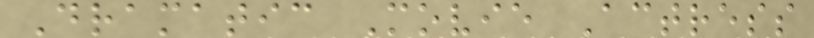Dramatic Movie Actress
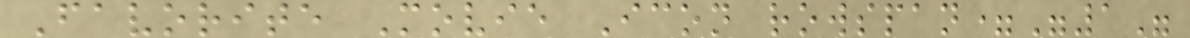Favorite Movie Icon rowspan="1"
